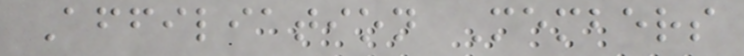Affiliation Members
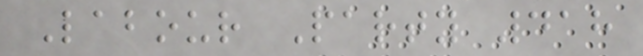Labour Party 418
